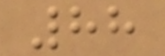88
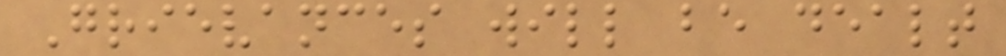Grievances will be dealt
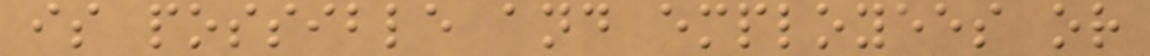is possible and employees or
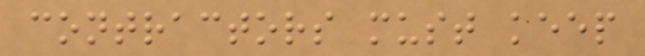contractors must keep
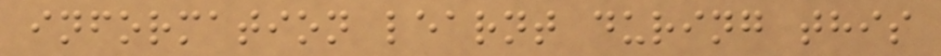information learnt during this
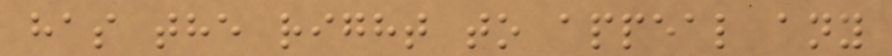has the right to appeal any
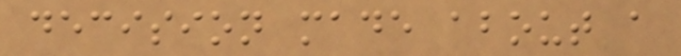decision made about a
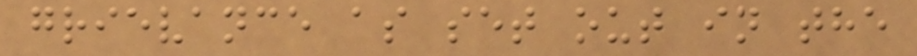grievance as set out in the
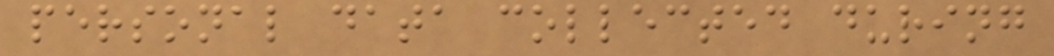personal data collected during
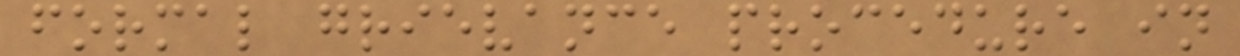formal grievance procedure in
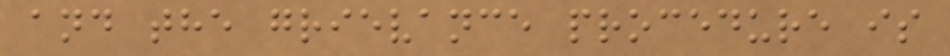and the grievance procedure is
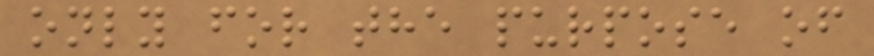only for the purpose of
